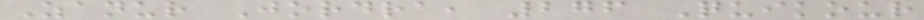Zanur Jordra, 276 Quikour
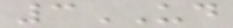3UD
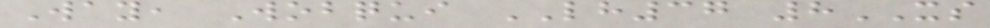Way, Wobqui LH37 8XS
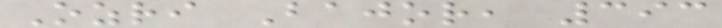Ozri Bajor, 393
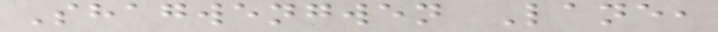Shagwengwen Lane,
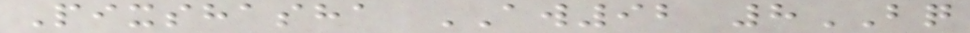Pixshasha AW92 8BQ
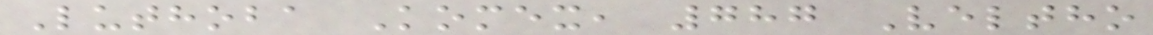Luthoba Komex, 787 Veltho
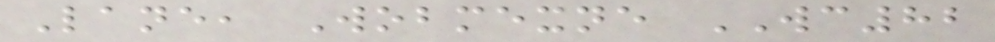Lane, Wobmexne WC82
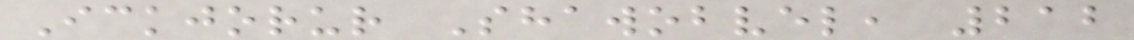Ickjorur Shawobvel, 212
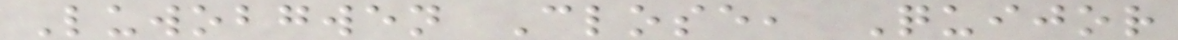Luwobgwen Close, Quijor
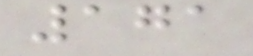171
